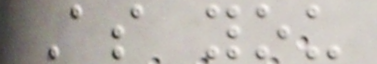As you
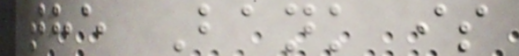the Bank is
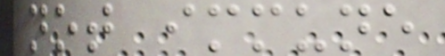not immune
